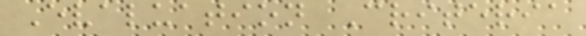Evaluation Criteria
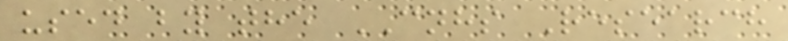used by the CNHS Research
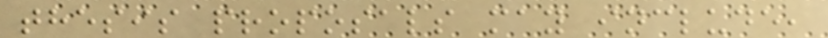thesis proposals may include,
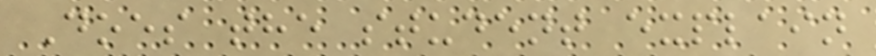Does the student explain
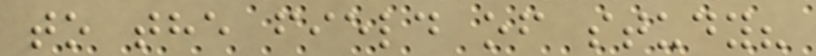to the field of study?
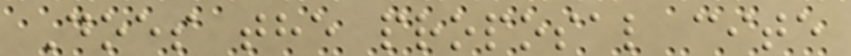Does the proposal cite
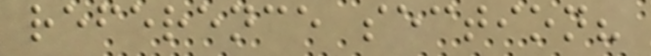reference section?
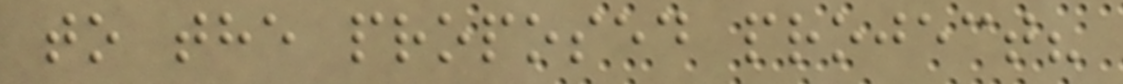to the proposed project?
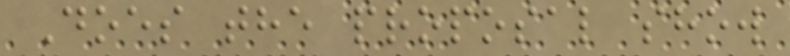Does the proposal show
